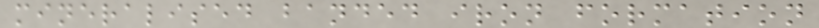mineralised banded iron formation
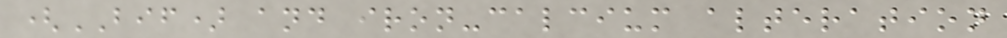(BIF) and iron-calcium alteration
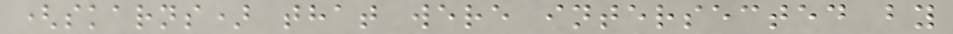(skarns) that were intersected by
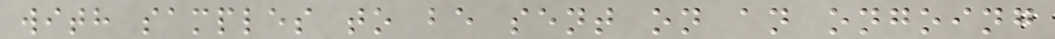with samples to be sent on an ongoing
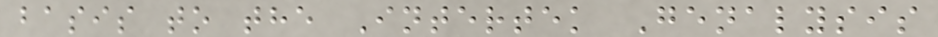basis to the Intertek Genalysis
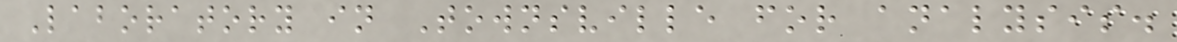Laboratory in Townsville for analysis.
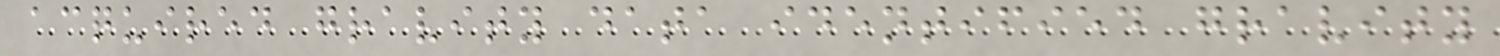acquired gravity data identified gravity
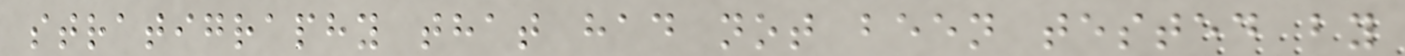stratigraphy that had not been tested by
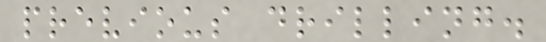previous drilling.
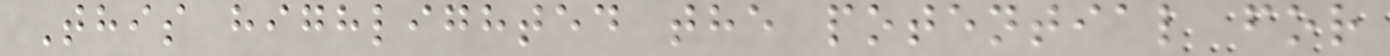This highlighted the potential for
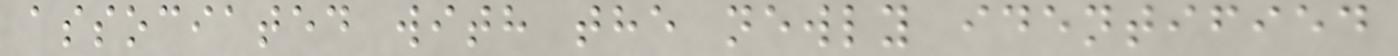associated with the newly identified
